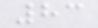83
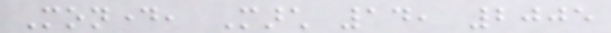Monday, March 14, 2005
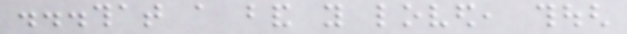...that a band you loved, though
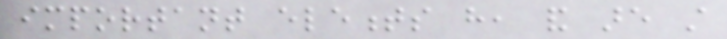important elements have, and are still
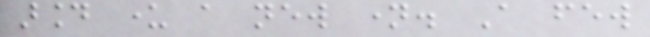around under a new name. A few
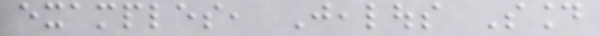examples, Jealous Sound
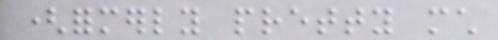(formerly pretty much
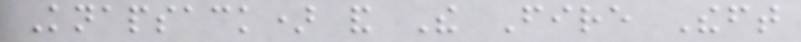Knapsack) and The Fire Theft
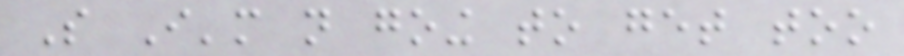So I'm not going to get too
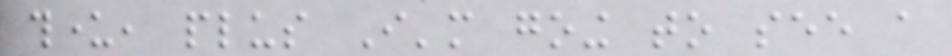thunder, plus I'm going to see a
